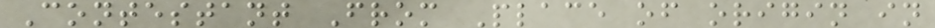Contestant From Place of origin in
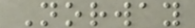Norway
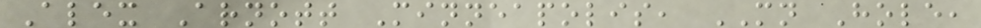Alex Arnott Minneapolis, MN Hole,
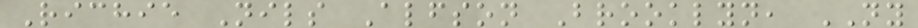Richie Nils Alfson Brooklyn, NY
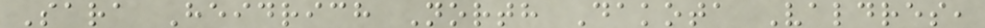Sara Heidrich North Dakota Valdres,
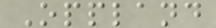Oppland
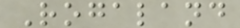Rogaland
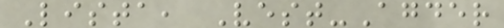Lista, Vest-Agder
